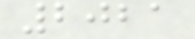2021
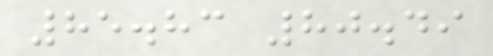85.83 80.49
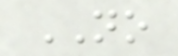NO
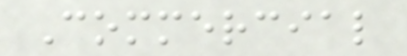Commercial
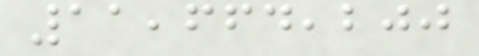11,664,200
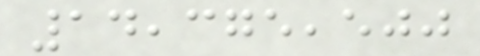14,375,500
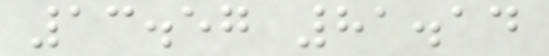13.57 81.14
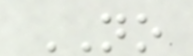NO
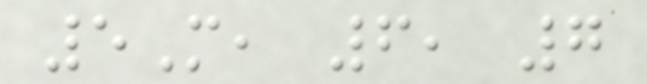5M, 6, 7
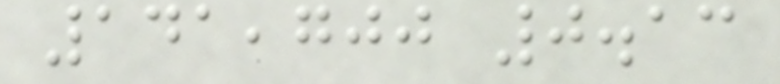141,700 0.13
